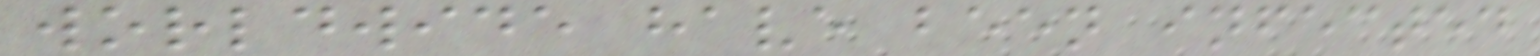worldwide have been infected
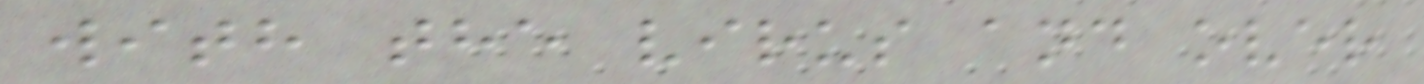with the virus and over
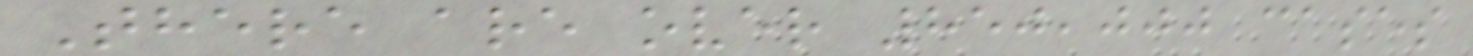There are over 850,000 cases
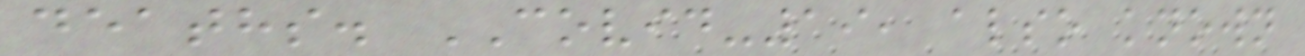deaths. COVID-19, also known
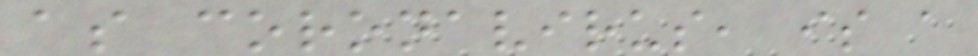as coronavirus, is a
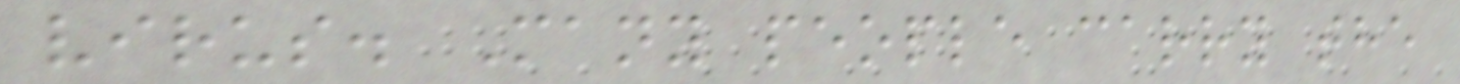virus. Many people carry the
